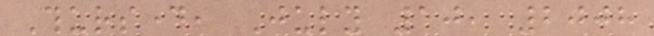Thursday, July 10, 2008
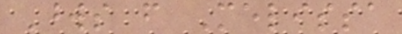Words from Melissa
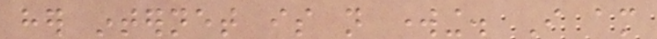her internet is not working. I am
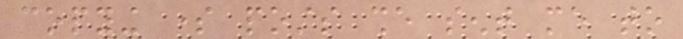copying some posts she sent me to
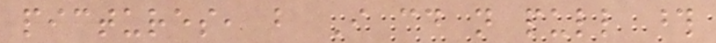pictures, but I could not pull those
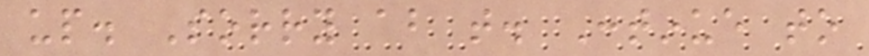up. Sorry about that. Continue to
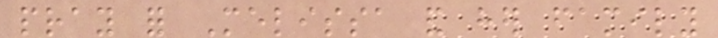pray for Melissa and her family
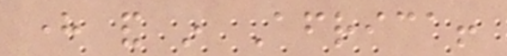here and in Africa!
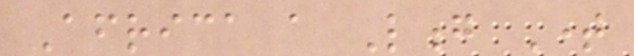Africa a Long Time
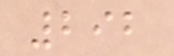292
